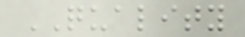QUALITY
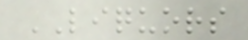LIQUORS
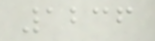1236
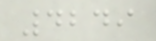4249
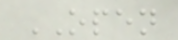OPEN
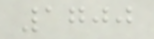1700
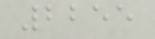2255
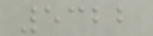5322
